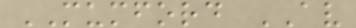MUMFORD AV
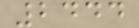2444
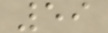59
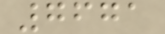7671
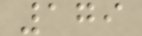179
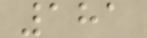181
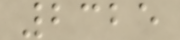2325
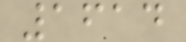1614
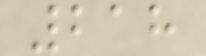218
